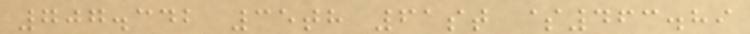707.342 35th 61st $463.89
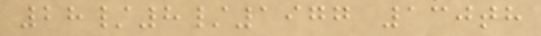28/8/1977 130th
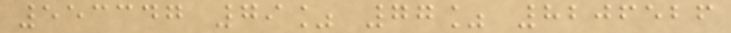553347 79% 77% 8206526
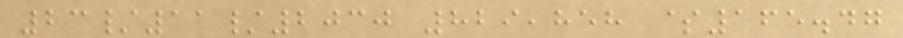23/11/2030 829,858 $165.47
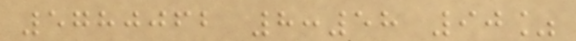5780062 8:58 90%
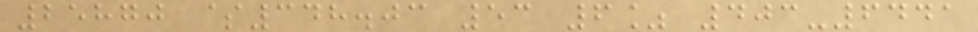25870 $348.03 53 6% 403-6441
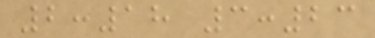2:18 3:23
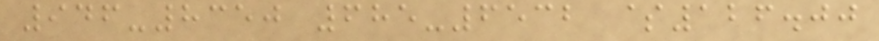946-8350 685-6532 $126.00
